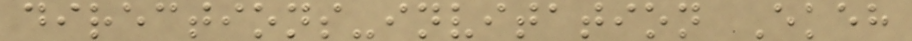directions-invitation Ekeh
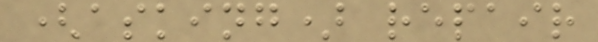(asking) repair
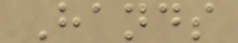Hands
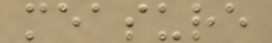measure
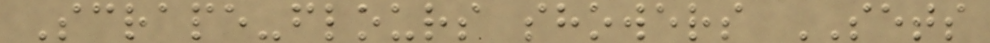Scrape-flours showers SETS
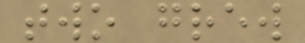two grew
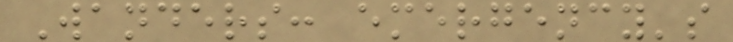Wanders: emergency's
